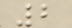2
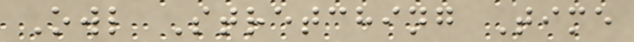Owl Stretching Time
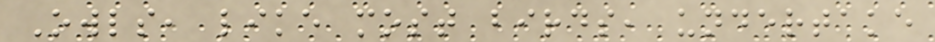Owls, like most birds, undertake
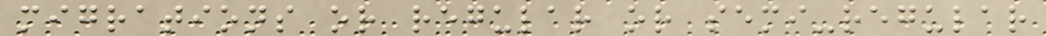migrations or regular or semi-regular
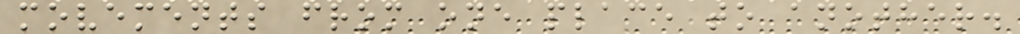movements from one place to another.
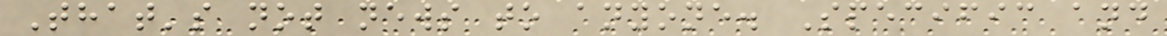That's not news to anyone. Specific and
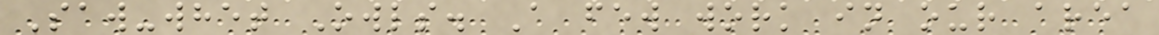Saw-whet Owls. A few work in our area
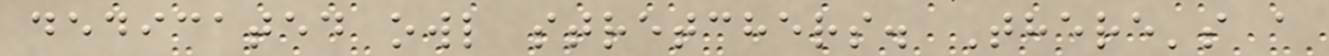dedicated owl stretchers. There's a
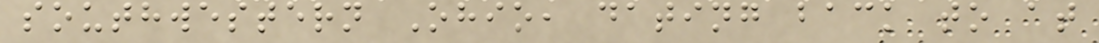southwestern Ohio, dating back to at
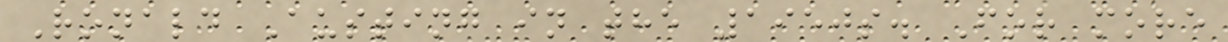Ronald Austing in the 1950s. For more
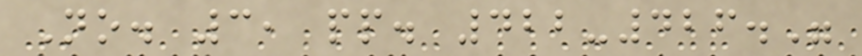No. 3, pp. 422-426."
